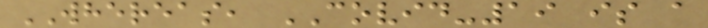WHEREAS, COVID-19 is a
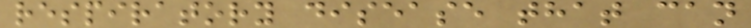respiratory disease that can
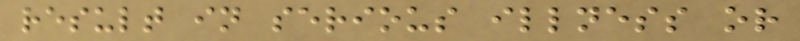result in serious illness or
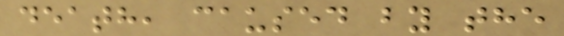death, caused by the
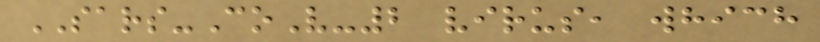SARS-CoV-2 virus, which
